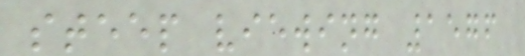steep viewing 1576
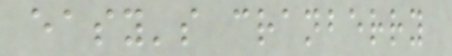easy's cranberry
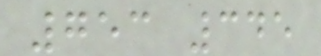753 345
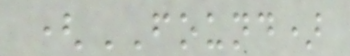(FOUND)
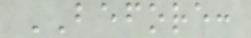BEFORE:
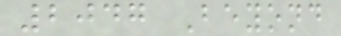2047 Beyond
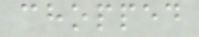chopped
